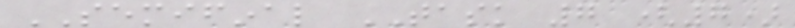SEMIFINAL TASK 7 (7)
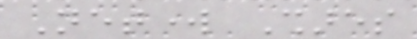Network Shares
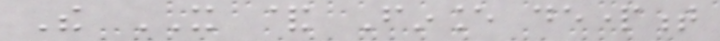The IT & Finance department
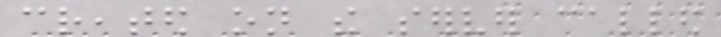created on the server called
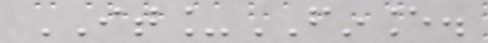IT_FINANCE.
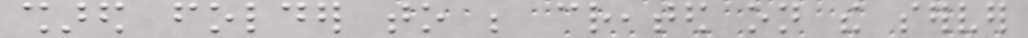shared folder to be created on the server
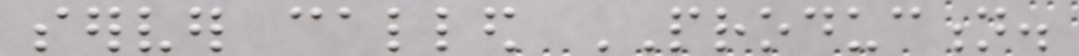server called PRODUCTION.
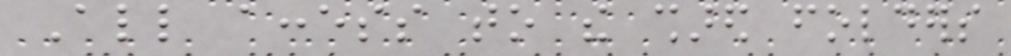All access to the shared folders
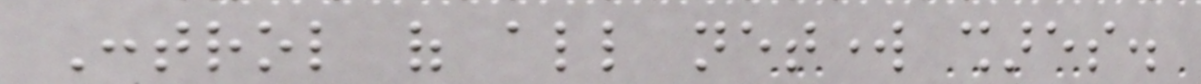Control of all network shares.
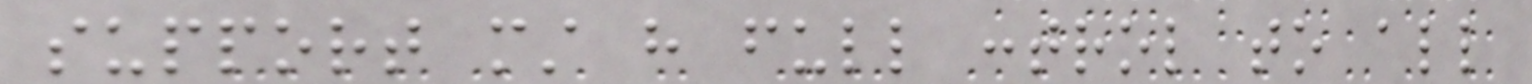support must have full control to all
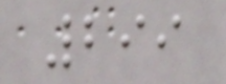299
